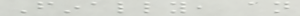Finally, an
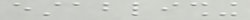establishing
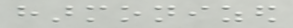harmonized
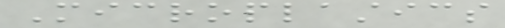Microplastics
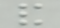and
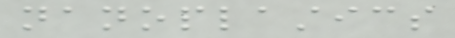nanoplastics
